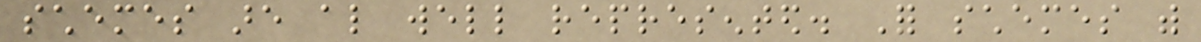schemes are also well represented. For schemes with
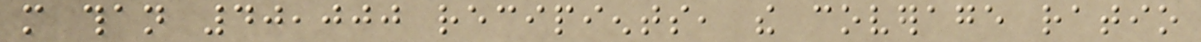more than 40,000 recipients, the coverage ratio
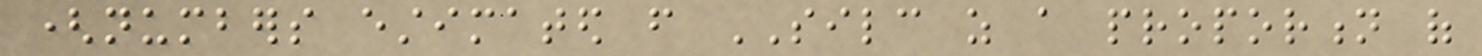(numbers estimated from SILC as a proportion of
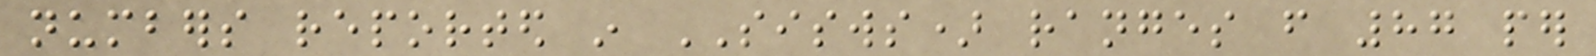numbers reported in SISWS) ranges from 87 per
